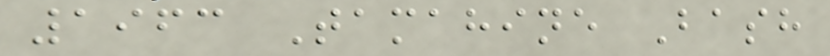1963 Tamahine Bash
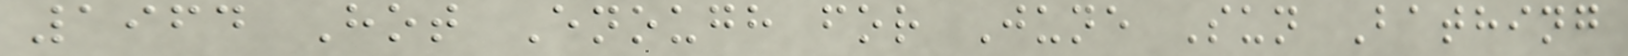1964 Hot Enough for June Sun Bathing
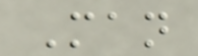Man
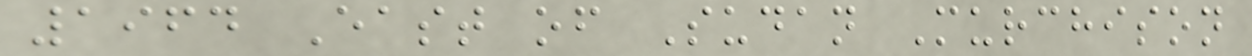1964 East of Sudan Murchison
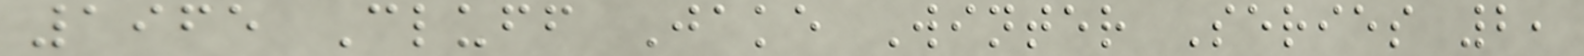1965 Cluff Jake Winter Series 2,
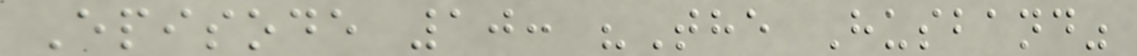Episode 10: "The Husband"
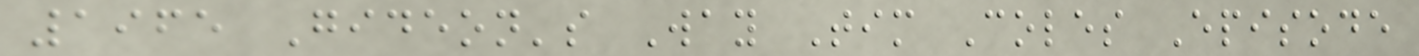1965 Gideon's Way Tim Coles Episode
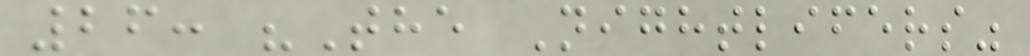26: "The Nightlifers"
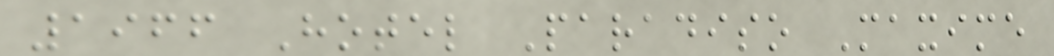1966 Hotel Paradiso Maxime
